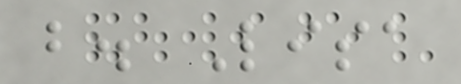b. Lisa
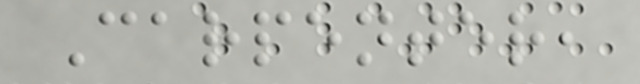Carpenter,
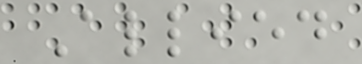Allied
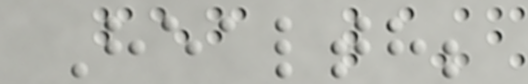Health;
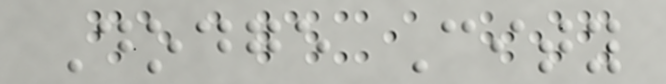Dodge City
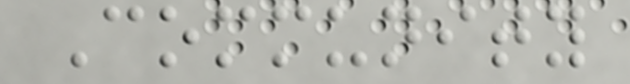Community
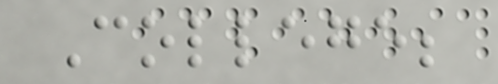College;
